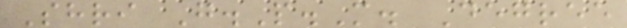Shri G.P.M. Degree
